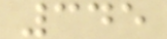345
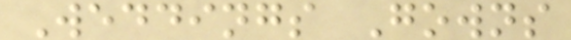Weddings Gowns
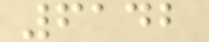6142
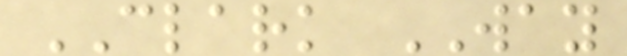CLARK WAY
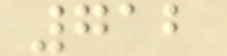712
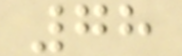78
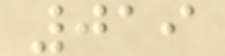019
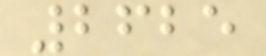2625
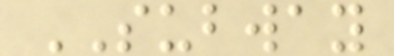SUBWAY
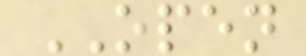OPEN
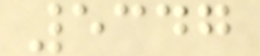5347
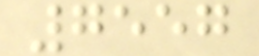7557
